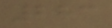283
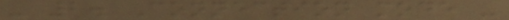- 2. Connection mode -
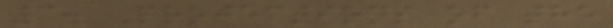3. Projections of the
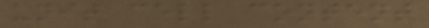unit cell content
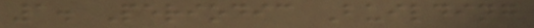1. Periodic Building
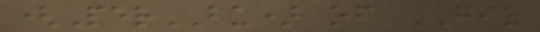(PerBU) of GIU
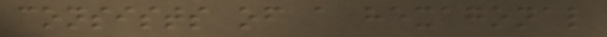consists of a hexagonal
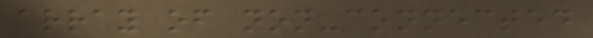array of non-connected
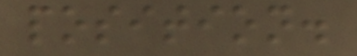position.
